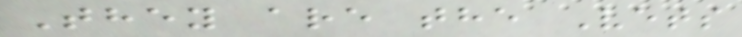They are the Vets
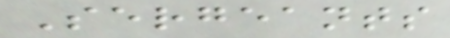Sergeants
